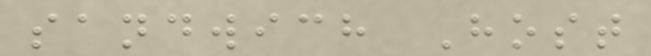sandwich Host
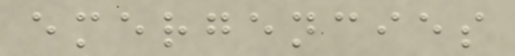emergencies
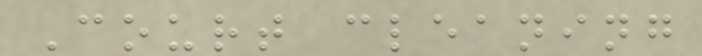Court cleaning
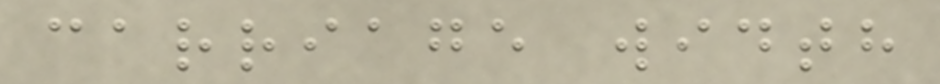carriage width
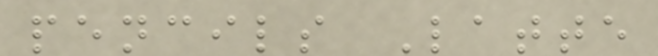pencils Latte
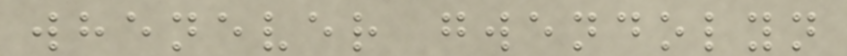whenever gwendolyn
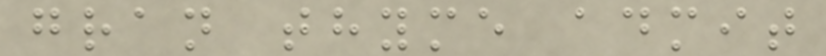gran thyme admit
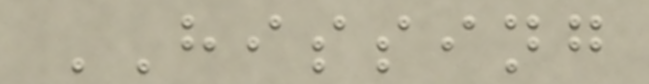HISSING
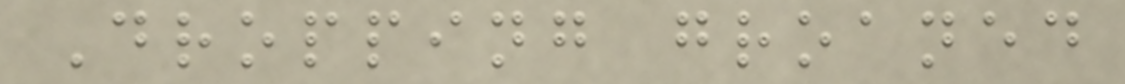Dropping groaned
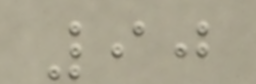90
